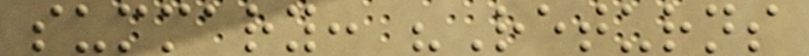summary: "Returns
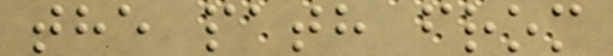the path from
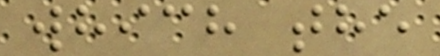which the
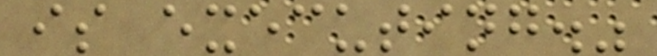is executing."
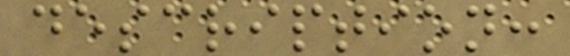description:
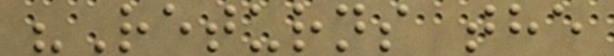"Returns the
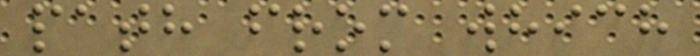path from which
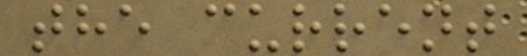the current
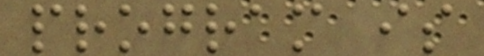program is
